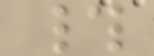#
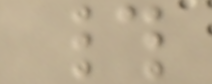#
